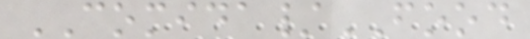COMIDA/FOOD
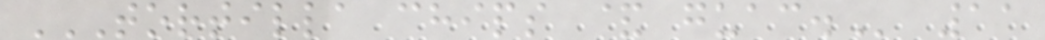TORTILLA CHIPS & GUAC. 11
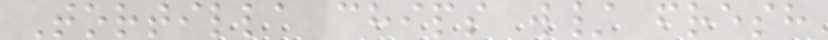Tortilla chips w/ fresh
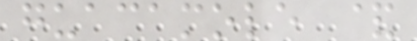guacamole &
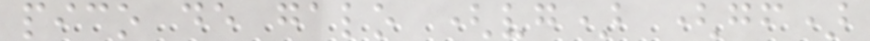pico de galo (vg) (gf)
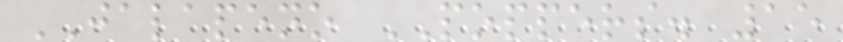JALAPENO POPPERS. 15
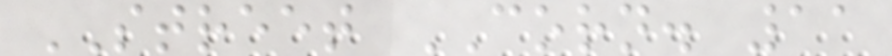STREET CORN. 11
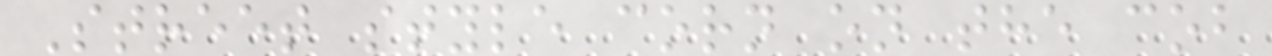Street style corn on the cob
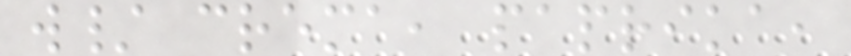w/ crema, paprika,
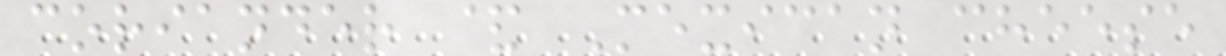coriander & Mexican cheese
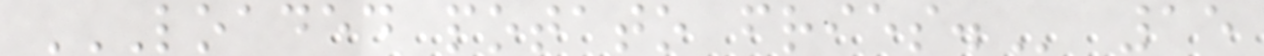LOADED POTATO FRIES. 15
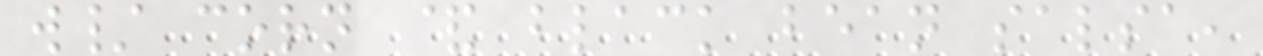w/ corn & black bean salsa,
